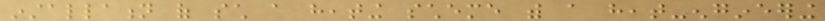installation of such a heating scheme with a heat-engineering
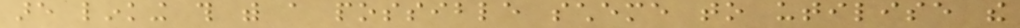are linking this with a possible scheme to utilise the
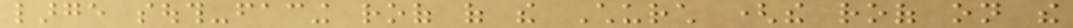large south-facing roof of the Church (the roof on the
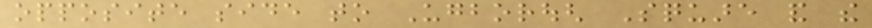opposite side to Ugborough Square and the
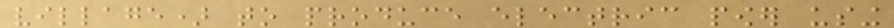village) to produce electric power using
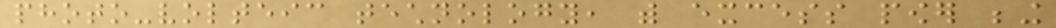photo-volteic technology, with excess power being
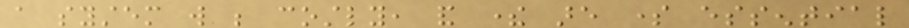a system will be costly, and there are some essential
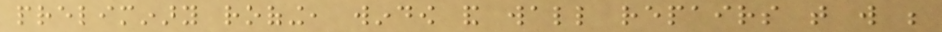preliminary roofing, window and wall repairs that will be
